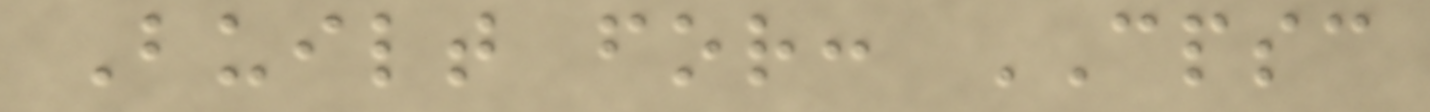Built for: CPSC
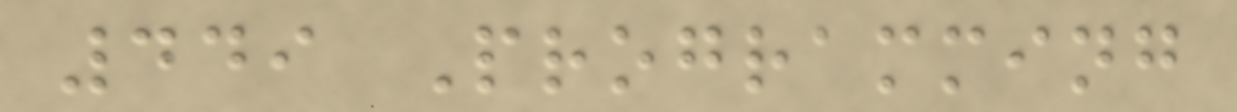449 Programming
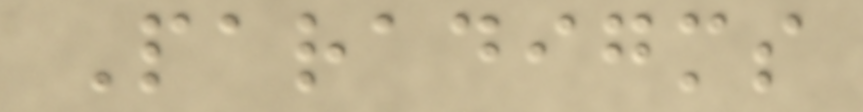Paradigms
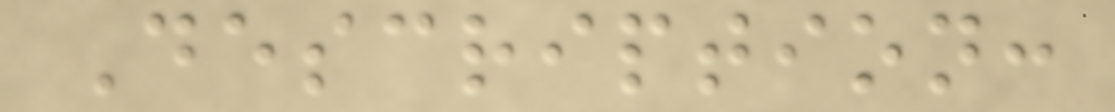Description:
